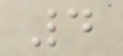4
